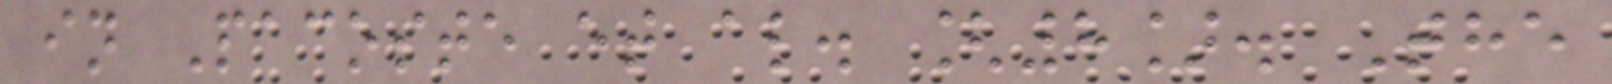in Pacoste et al. [8]. The
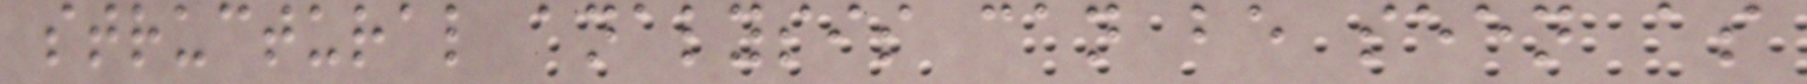structural analysis can be seen as
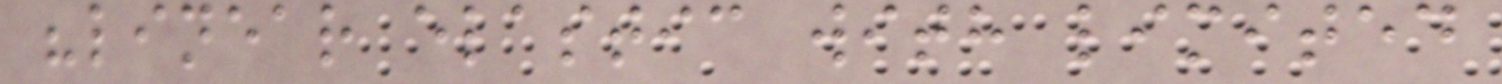"linear elastic with limited
